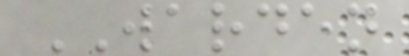WARDEN
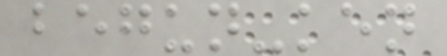begun-ken
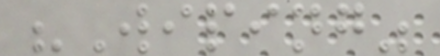"Wiping"
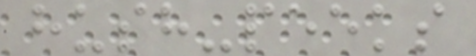hush-peeks
